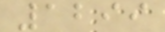1299
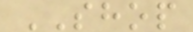SHOP
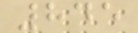845
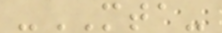-MTA-
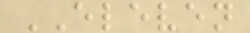ELEVEN
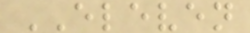ELEVEN
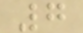7
